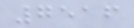7516
